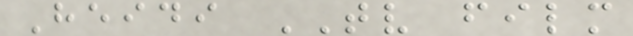Heidi TV film
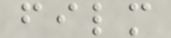film
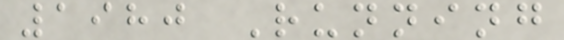1980 Running
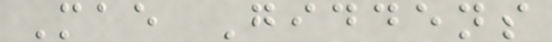Mae Giddens
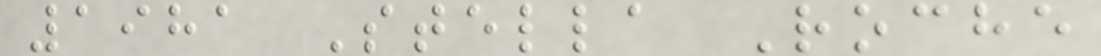1981 Stella Roche
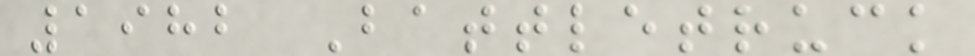1982 Battletruck
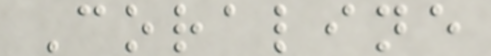Coraline
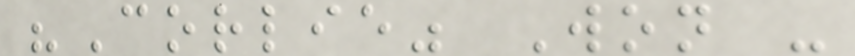"Corlie" Won -
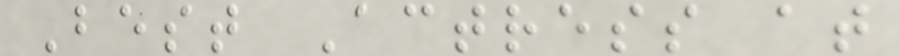Best Actress at
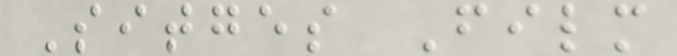Sitges Film
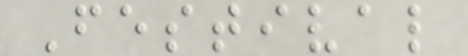Festival
